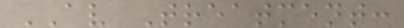AV Treatment:
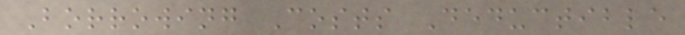Borrowing Costs Deductible
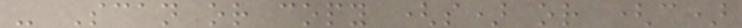- Scan or copy (s) or (c)
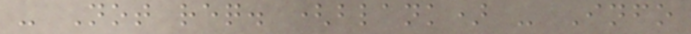- Not req. (blank) - Info
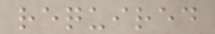required
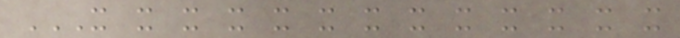X X X X X X X X X X X X X
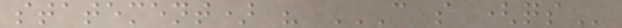statement) " C S (QS
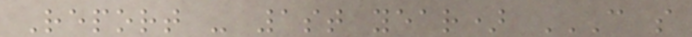Report - 1st year) C S
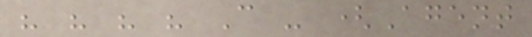" " " " C - (Agent
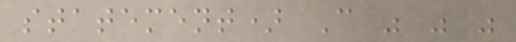statement) C " " "
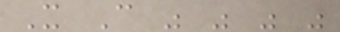X C " " " "
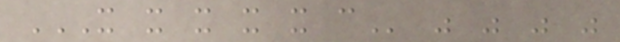X X X X X C " " " "
